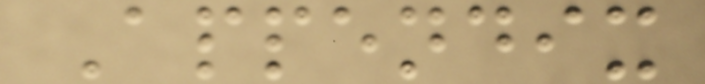Appendix
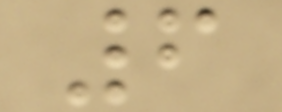6
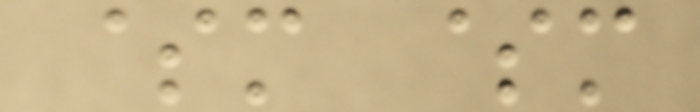$m $m
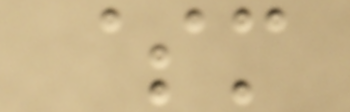$m
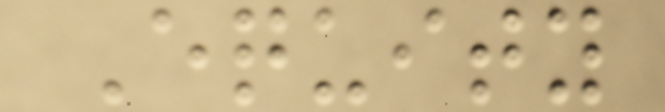Equity
